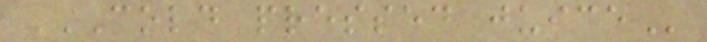COLD PRESSED JUICE
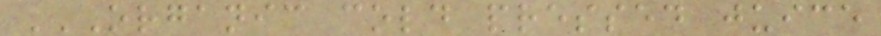ORGANIC COLD PRESSED JUICE
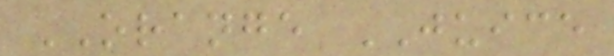ORANGE JUICE
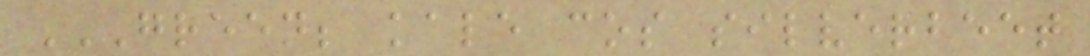GREEN; KALE COS SILVERBEET
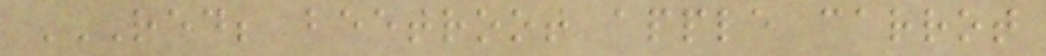RED; BEETROOT APPLE CARROT
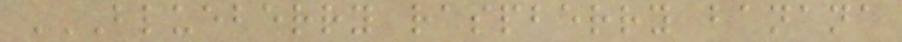BLUEBERRY RASPBERRY BANANA
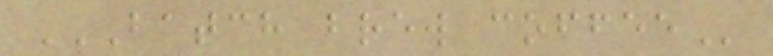BATCH BREW COFFEE
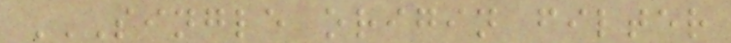SINGLE ORIGIN FILTER
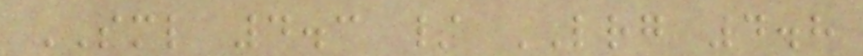SML 4.3 / LRG 4.8
